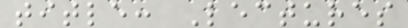title: Lectures
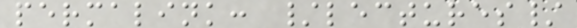permalink: /lectures/
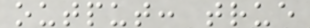output: true
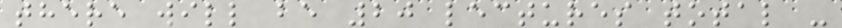there will be 20 lectures total -
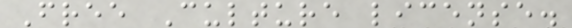Free Culture license.
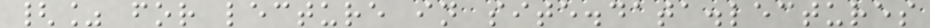{% for lecture in site.data.lectures
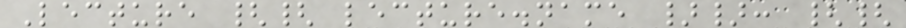Lecture {{ lecture.name }}: {{
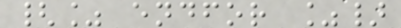{% endfor %}
